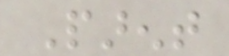Parent
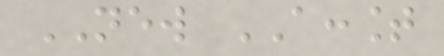NEW ACCOUNT
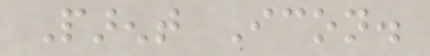Parent Icon.
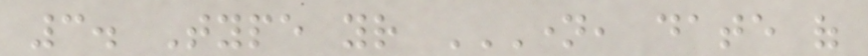3. Type your NAME, DATE OF
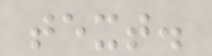text.
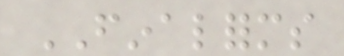FINALFORMS
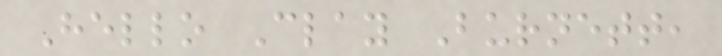Hello Clay Burnett,
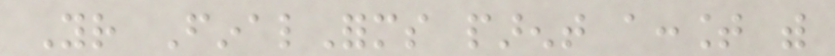Your FinalForms parent account with
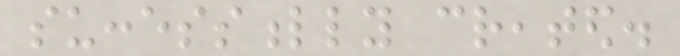successfully created.
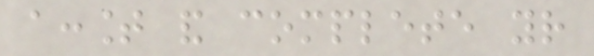account and complete your
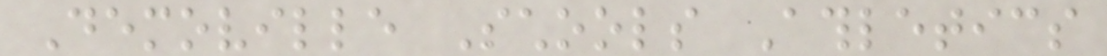Demoville Schools Athletics
